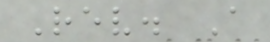Rev. A
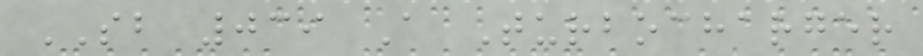SB 039 A Turbocharger
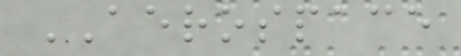AEROSPACE
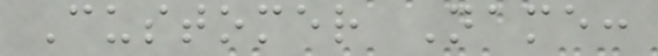Customer Name:
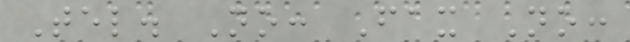Tel. No: Fax No:
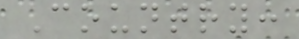Country:
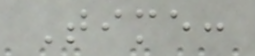Time:
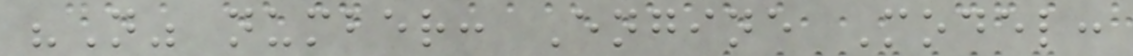"N" number: Engine Model:
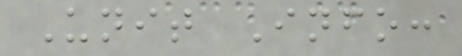Unit Info:
